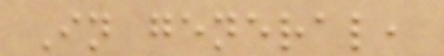In general,
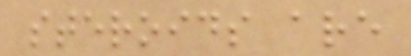steroids are
